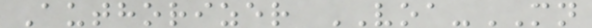Authorizer VOA-MN
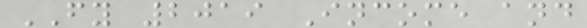FY 2019 Income and
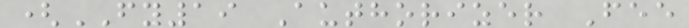(FY19 Authorizer Fee
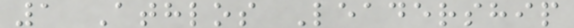1 Athlos Leadership
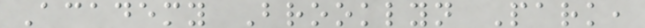Academy Brooklyn Park,
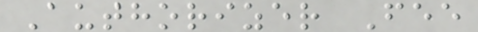Authorizer Fee
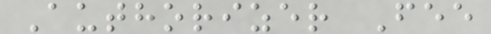Authorizer Fee
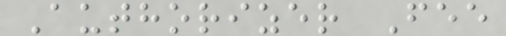Authorizer Fee
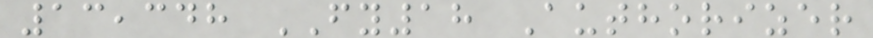13,348 FY18 Authorizer
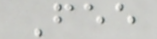Fee
